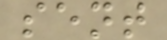sent
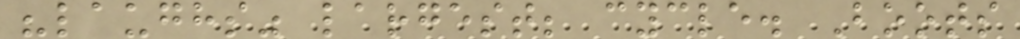"laughs" largest; cycle. Boots
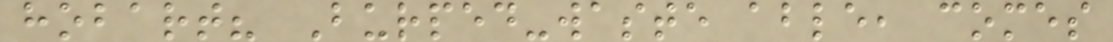hobart? Burped-waste able, comes
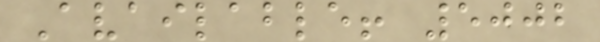Available! 5002
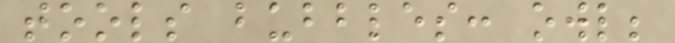tools bubbles: owl;
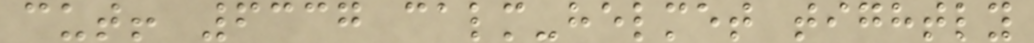cut! 6337 calm-helmet tightly
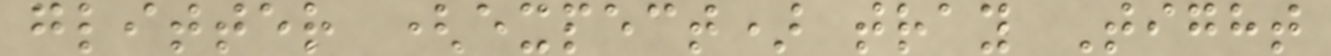glitter (expect) tray Tight
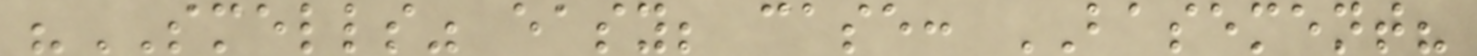"SMELLS" easy; case: BASEMENT?
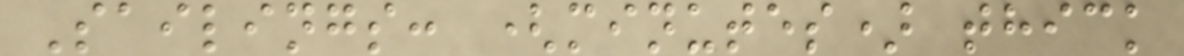Sailings: (minutes) thick
